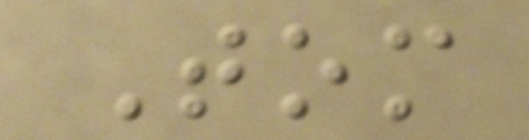Tom
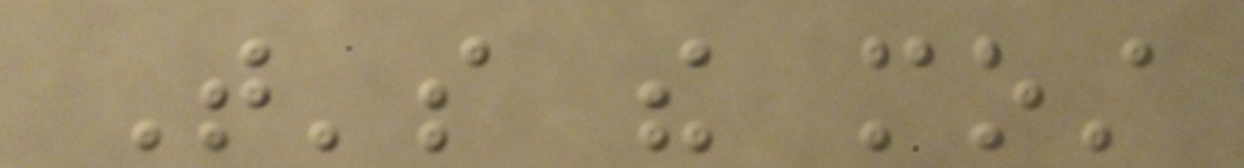That's the most
